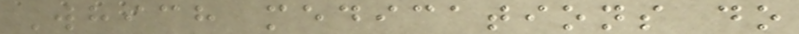Which medications do
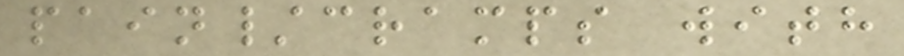pain/cramps with
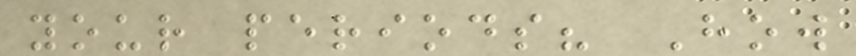your periods? How
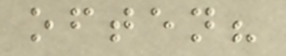often?
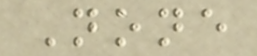None
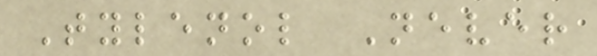Tylenol Never
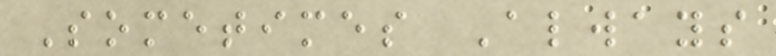Sometimes Always
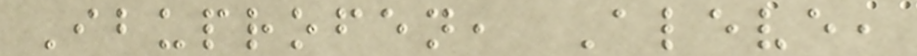Ibuprofen, Aleve,
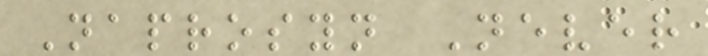Naprosyn Never
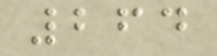264
